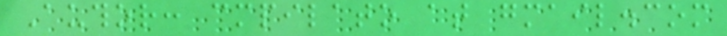Author: cmpilato at gmail.com
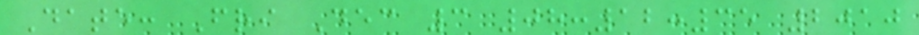Date: Fri Dec 3 08:12:35 2010
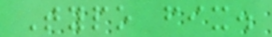Typo fix.
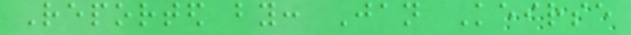Reported by: Jan Keirse
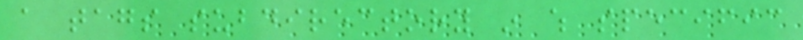a tags subdirectory in which specific
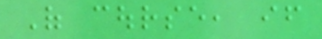Of course, if
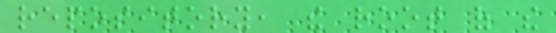repository, the root of the
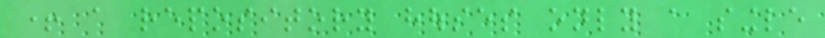+ a repository houses only a single
